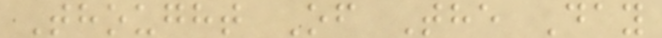Thought Of The Day
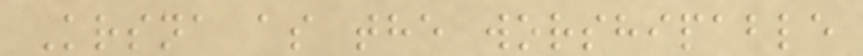Krsna as the worshipable
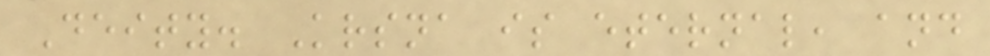Deity. Krsna is eternal, and
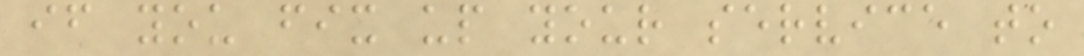if you fix up your service to
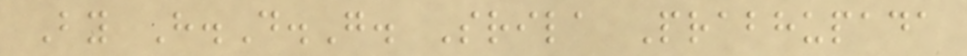By H.D.G. Srila Prabhupada
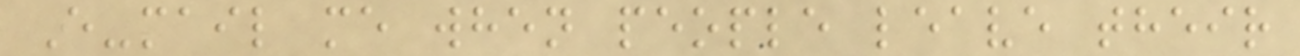E-mail me when people leave their
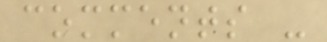comments -
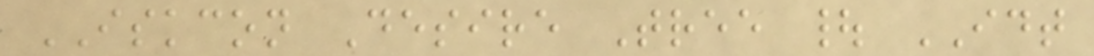ISKCON Desire Tree | IDT
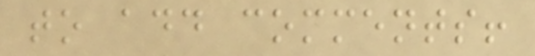to add comments!
